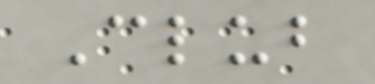Club
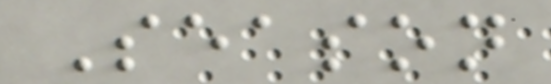Season
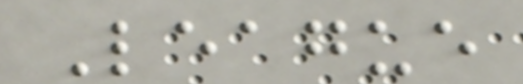League
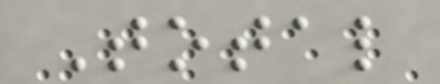Total
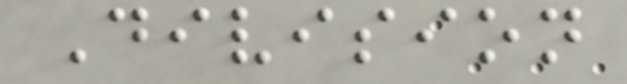Division
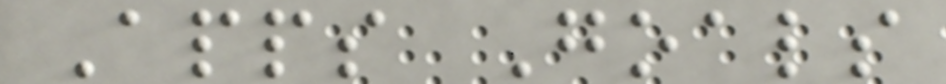Apps Goals
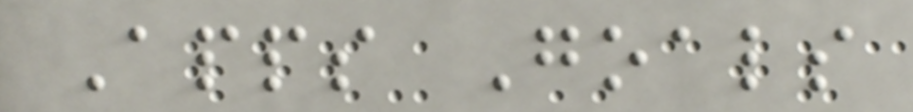Apps Goals
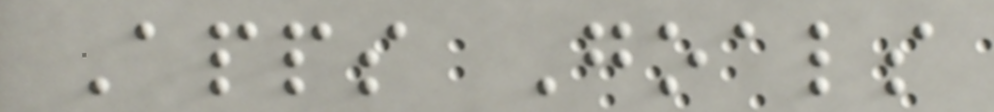Apps Goals
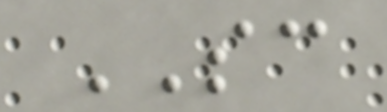SC
